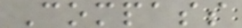Compass
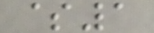$1
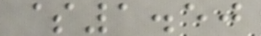$1.50
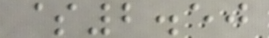$2.50
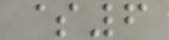$6
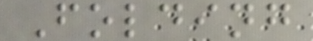Folding
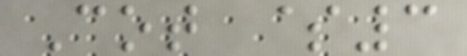Cot $3
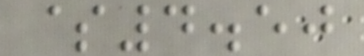$4.50
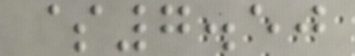$7.50
